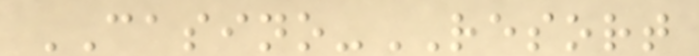CASINO-RESORT
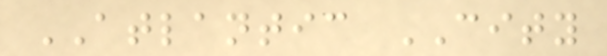ATLANTIC CITY
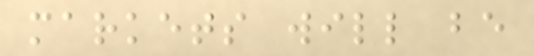markets will be
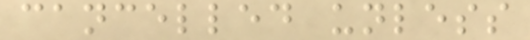cancelled unless
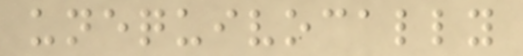unequivocally
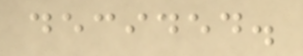decided.
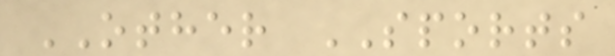OTHER SPORTS
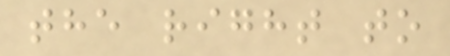the right to
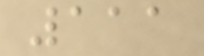111
